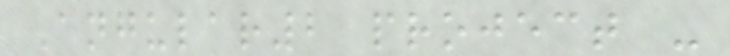Angular2 project -
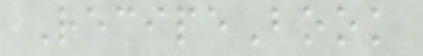RecipeBook
